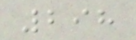298
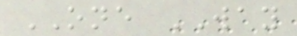ONE WAY
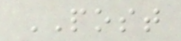POST
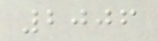2006
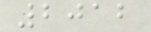2012
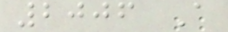2006 A
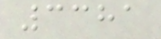3381
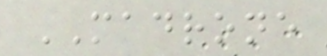MADRONE
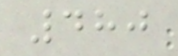480
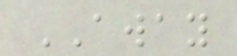AWAY
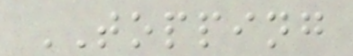TOPPING
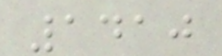1410
